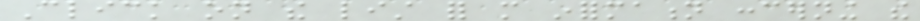Click on the list for more information concerning the
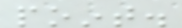point.
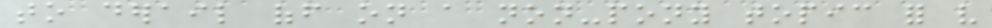to derail off on a non-pony topic for very
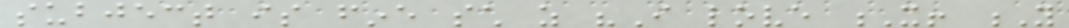subject is fine such as "I love X! Y
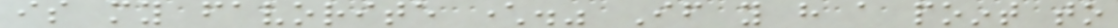is my favorite character." If you have a point to
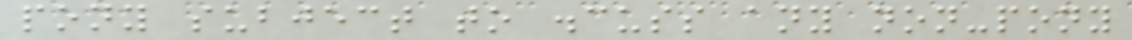pony subject to discuss any non-pony
